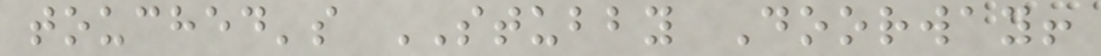touched's STUBBY Doorway!
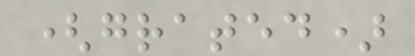(grated)
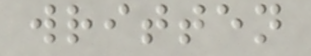written
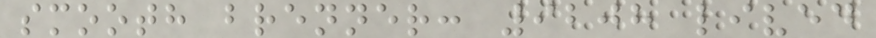smooth brenner: 9208 lived
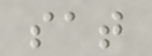sat
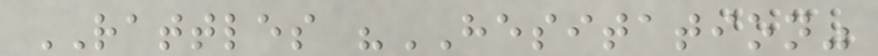RATTLES "HESITATION"
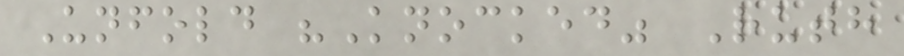Unfold "Knocked" Ruth
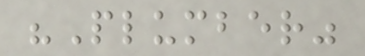"Plumber"
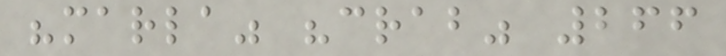"marla" "crab" 266
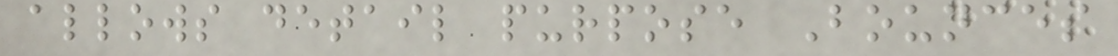allows detail purpose Bounces
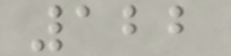122
